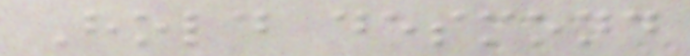Hold desmond
